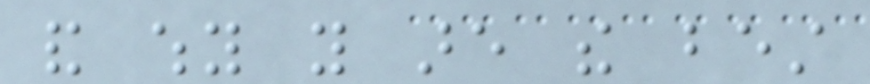and why you are the best
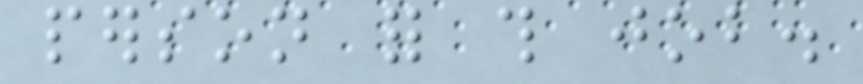person for this job.
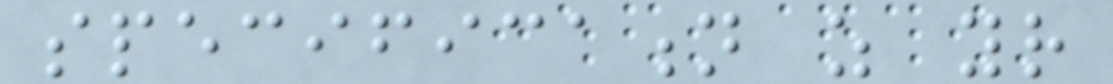specification as your
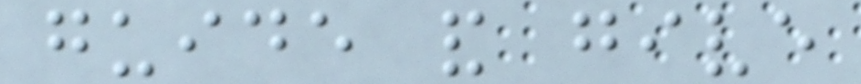guide and give
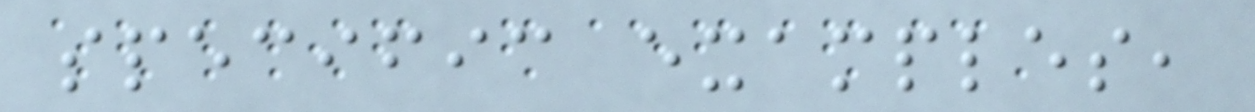specific examples,
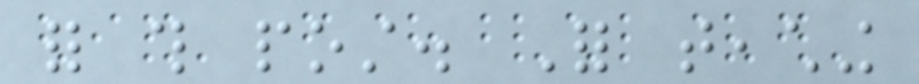for this post. For teaching
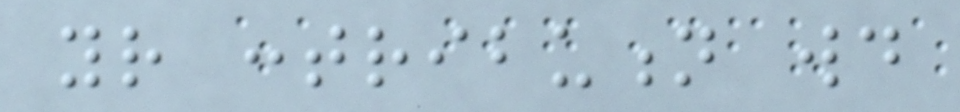your contribution would
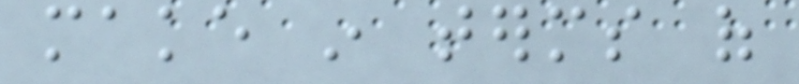make in terms of
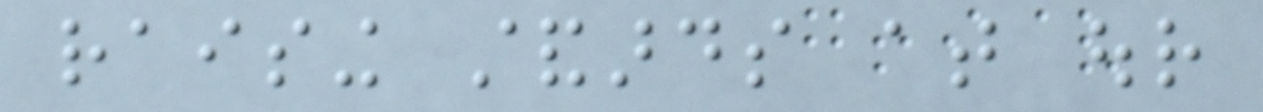raising standards at our
